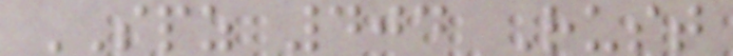SPZ 404 Rust
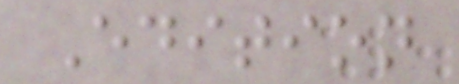Edition
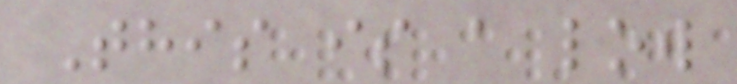This is a low
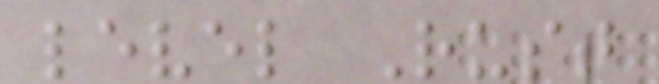level Rust
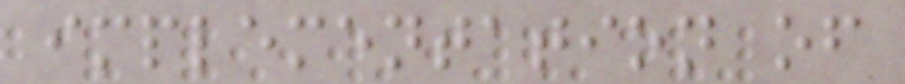implementation of
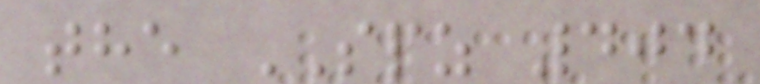the SPZ 404
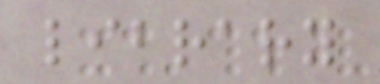library
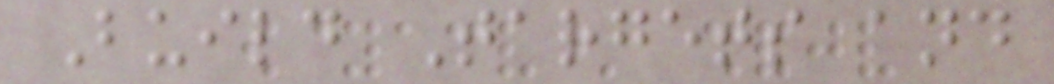Build Targets and
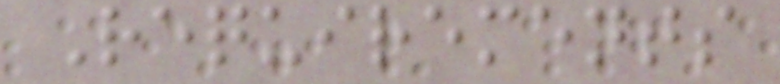Requirements
